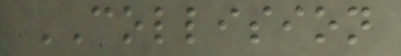COLLISION
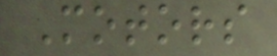Motors
